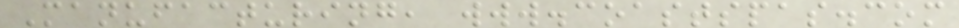Manufacturing, www.coastspas.com
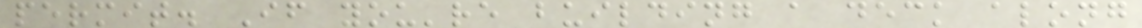permit. If you're building a deck along
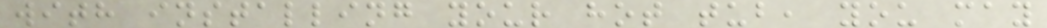with installing your hot tub, you may
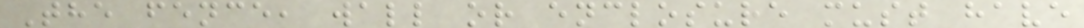The fence, wall or enclosure must have
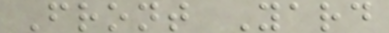Front Yard
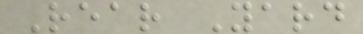Rear Yard
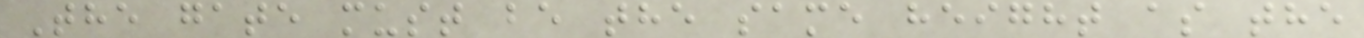The gate must be the same height as the
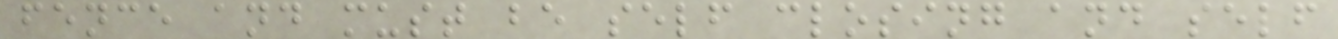fence and must be self closing and self
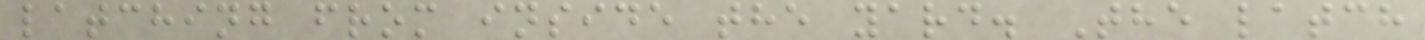latching from inside the yard. The latch
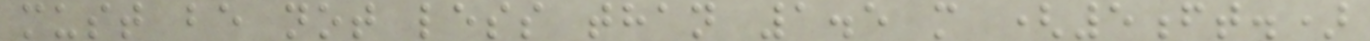must be not less than 1.5 m (5ft.)
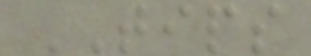TIPS
